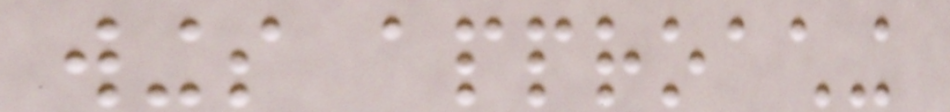wings approaching
